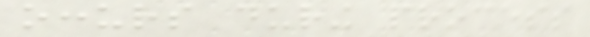occurs during process
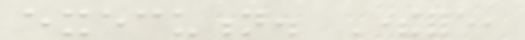execution. Therefore,
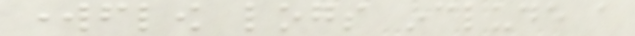workflow logs include a
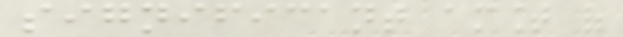significant amount of
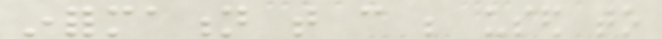information that can be used to
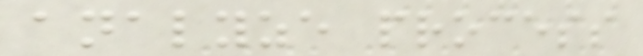analyze process
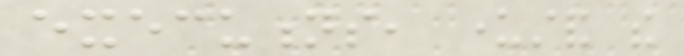executions, understand the
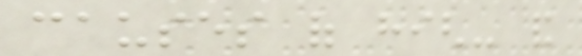causes of high- and
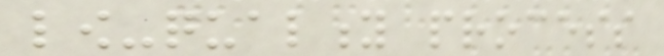low-quality process
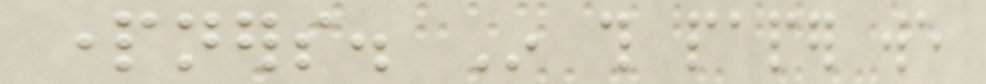partners. In this paper we
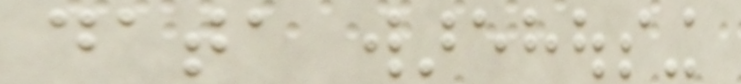data warehousing
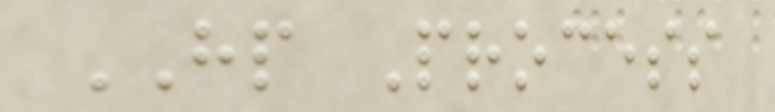HP Process
